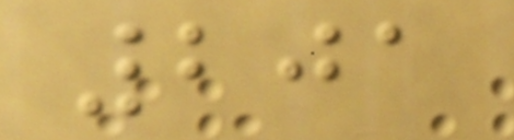201
